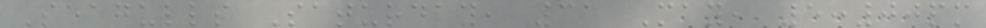Seagulls Saturday, 31 May, 5:00pm
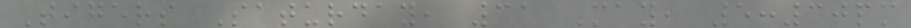Tigers Saturday, 31 May, 5:30pm
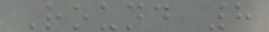Round 8
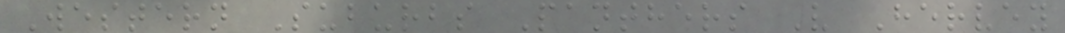Western Suburbs Panthers V Hervey
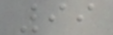99
